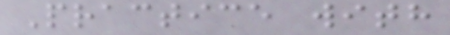Practice with
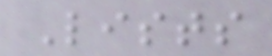Lists
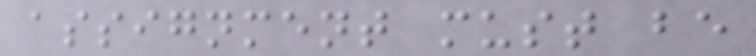assignment must be
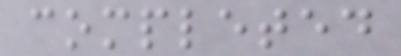completed
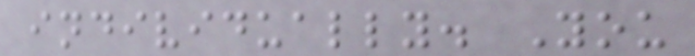individually. You
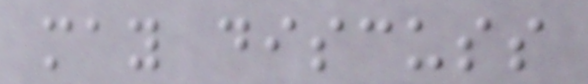may discuss
